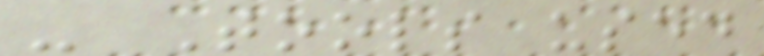- Tools used
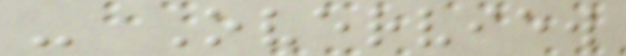- Overview
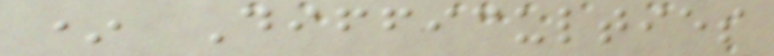* Difficulties
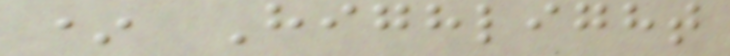* Highlight
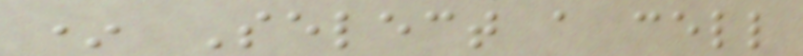* Select a cell
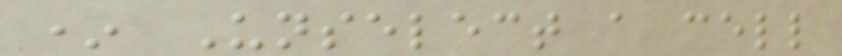* Unselect a cell
